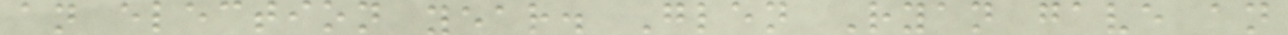an election year. Glen Ryan gave an
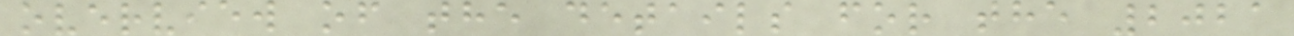overview of the details for the 2021
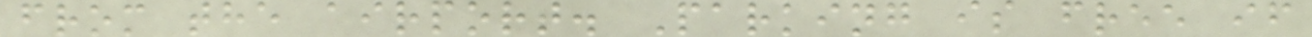from the airport. Parking is free if
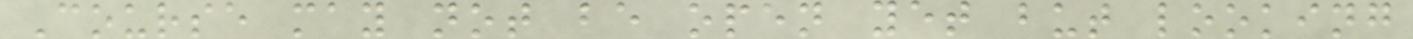Course may not be open yet but looking
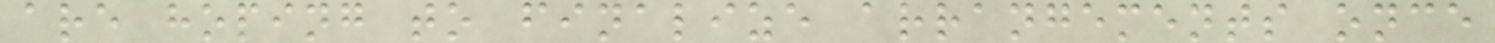are hoping to finalize arrangements once
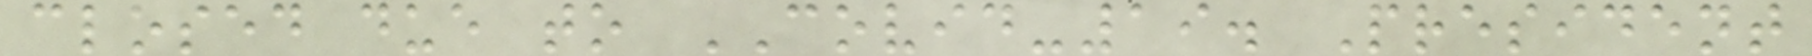closed due to COVID-19. President
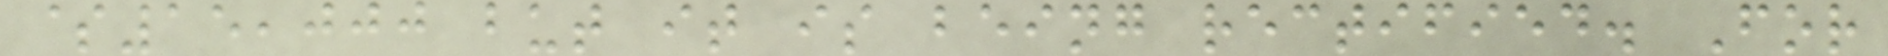$15,000 but it is being rectified. For
